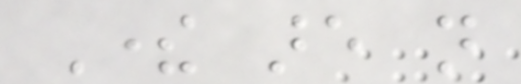There are not
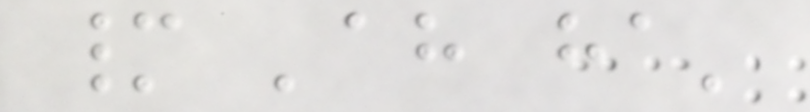many 'ah ha'
